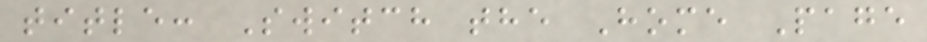title: Switch the Home Page
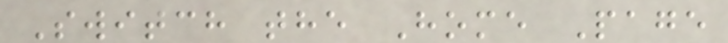Switch the Home Page
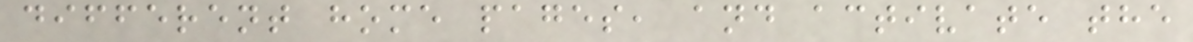different home pages, and activate the
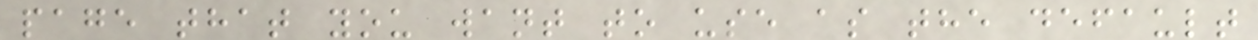page that you want to use as the default
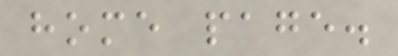home page.
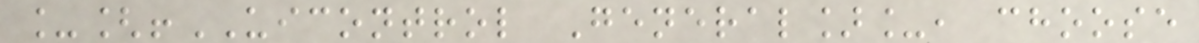_[!UICONTROL General]_, choose
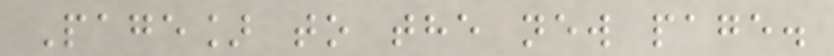Page] to the new page.
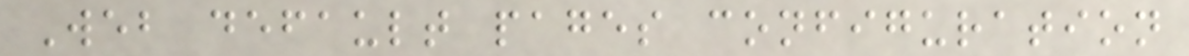Web default pages configuration
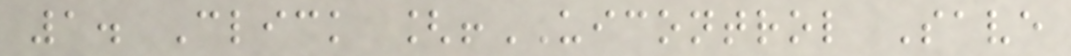1. Click [!UICONTROL Save
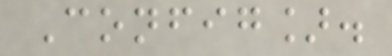Config].
